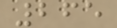265
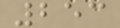253
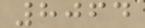8064
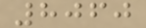8060
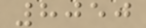8050
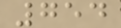754
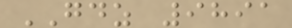GDZ 9891
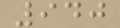940
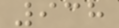938
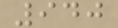940
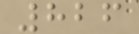826
